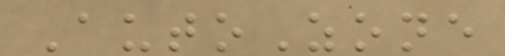AutoZone
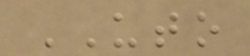UTO
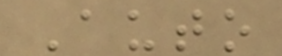Auto
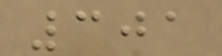301
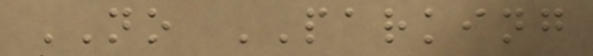NO PARKING
